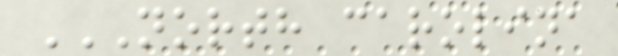NORTH CAROLINA
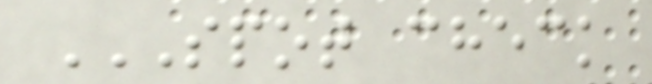SPOT CHECK
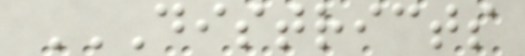DISTRICTS
